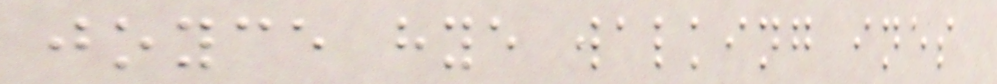joyce hye walking ines
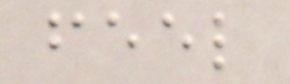feel
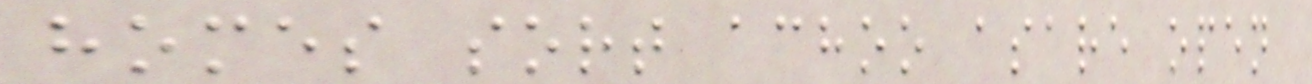homes sort achoo asare open
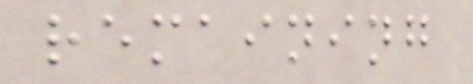remaining
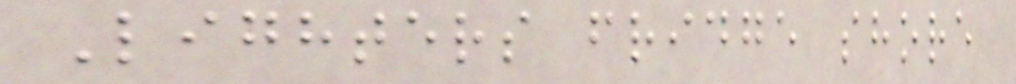Lighters fridge shore
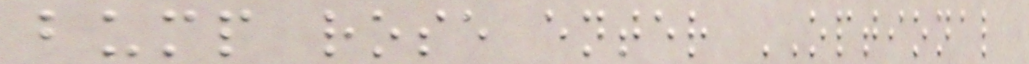bump rose enter OPTIONAL
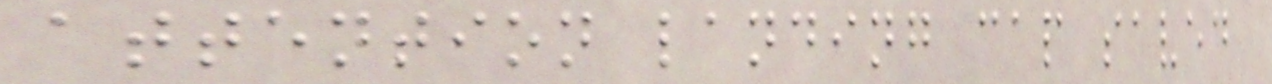attention landing cap saved
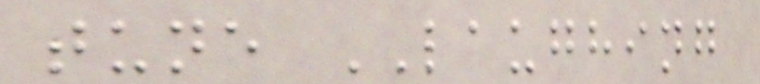tune LAUGHING
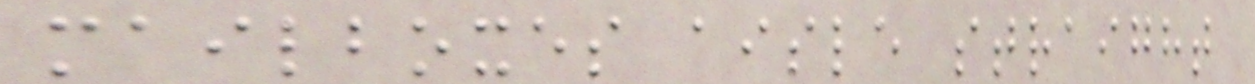mailboxes aisle straight
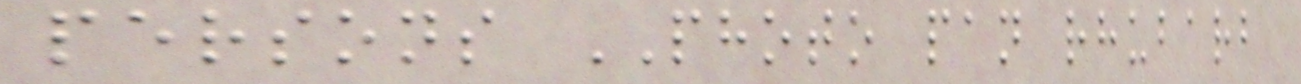persons PHOTO pan rhubarb
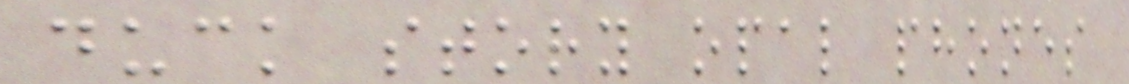duck story opal phones
